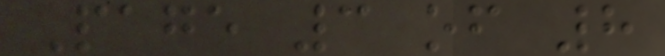Page 3 of 8
